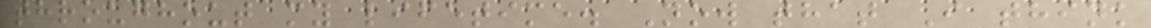throughout my lifetime. Now that I think
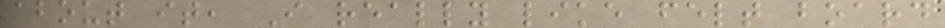about it, I really like felt board
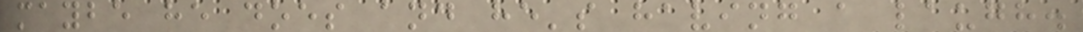maybe he does and he's having a laugh.
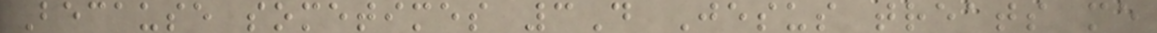Because sometimes 3D Jesus treats me
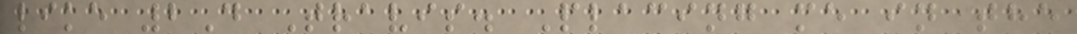like 2D Travis. Placing me in the
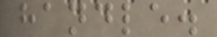handle.
